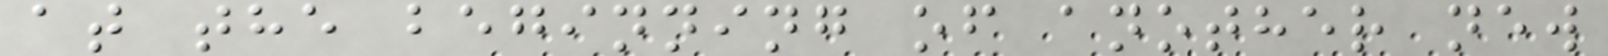at the beginning of another new
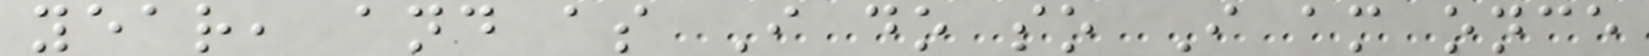year, and as I do so I am once
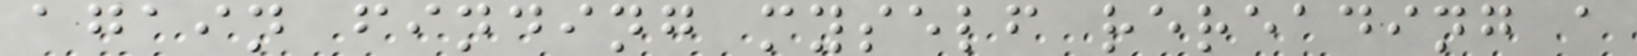again finding myself rereading a
